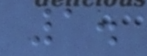1.
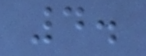4.
